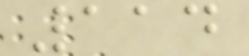114
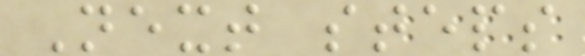Next steps
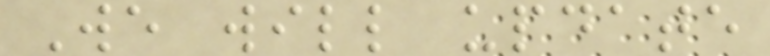We will update
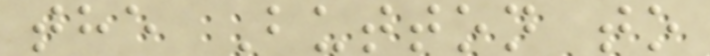the Button to
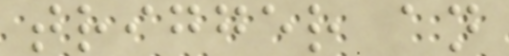trigger an
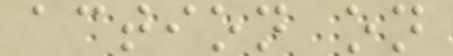action on
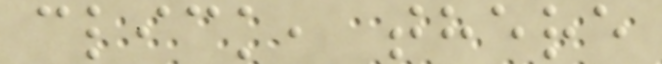click, there
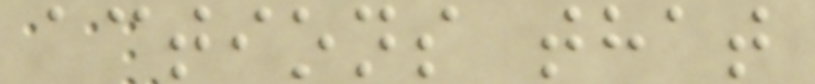actions that
